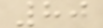80
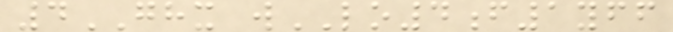4GHX wLO4f1yff
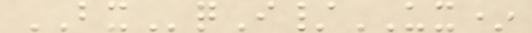BXqI/UX*
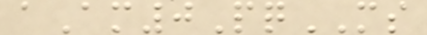aAm0PqMS
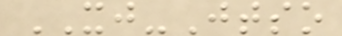XJ-Jtso
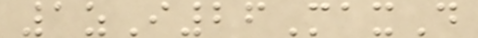1zI26MaxD
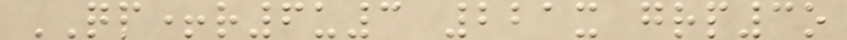QP+r6u3 221x grp3o
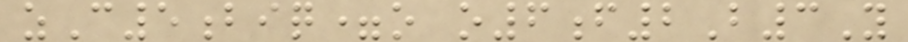zC5biq=o o6f2B3Y
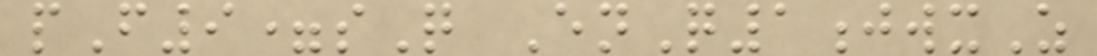pF9=sQ EnQ1jwxZ
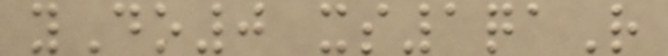yDo0 xs1qaR
